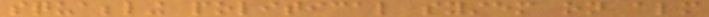squabbling political system on almost
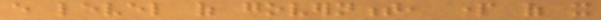every level of government, part of it
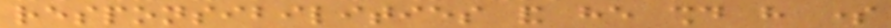responsibilities and he should have some
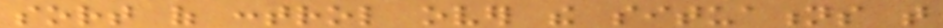sort of control over the situations that
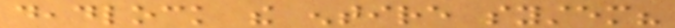deadlock the entire system?
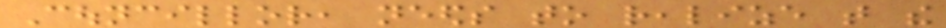Councillor, needs to realize that the
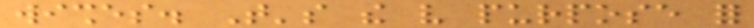wishes. That's the very purpose for
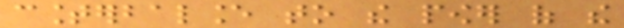counterbalance to the power of the
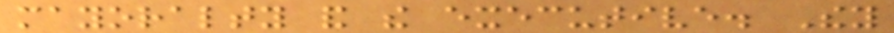mayoralty and the executive. They
